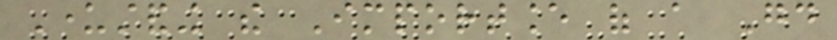Understanding the Importance of a Good
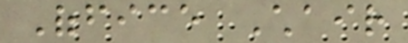Office Chair
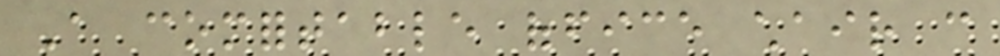A comfortable office chair can
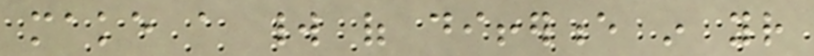make a world of difference in your
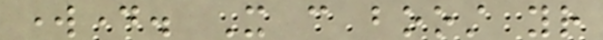workday. It can boost your
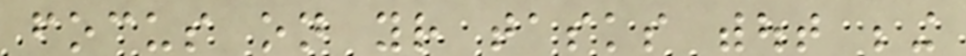focus on your tasks without being
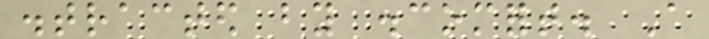distracted by discomfort. A
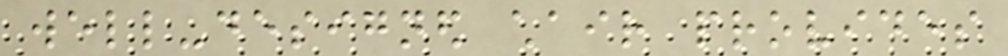well-designed chair provides
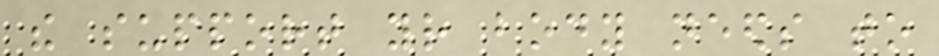the support your body needs to
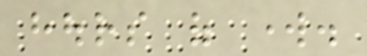hours of work.
